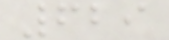629
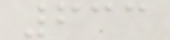633
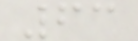63
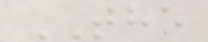THE
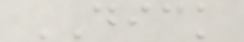DICK
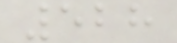528
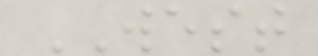WEST
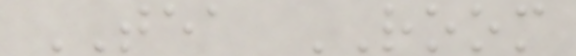TEA ROOM
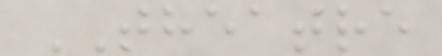THEATRE
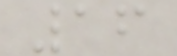16
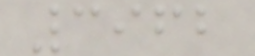3962
